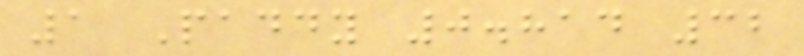1 Paddy 0.814 32
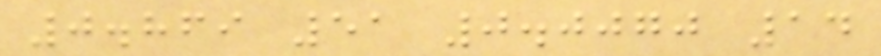0.869 51 0.0070 14
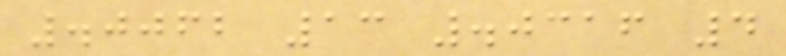.0062 13 .0316 4
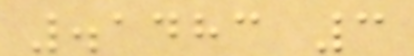.1483 3
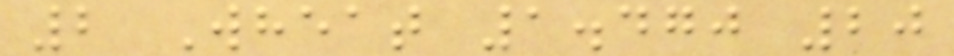2 Wheat 1.470 20
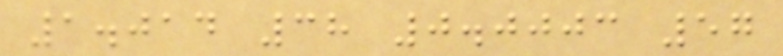1.014 38 0.0003 57
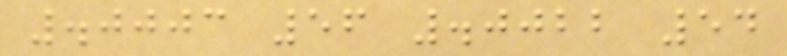.0003 56 .0022 54
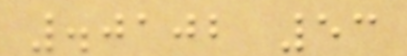.0102 53
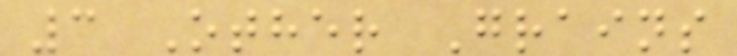3 Other Grains
